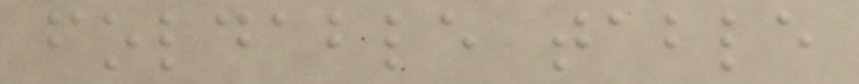foldable table
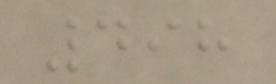498
